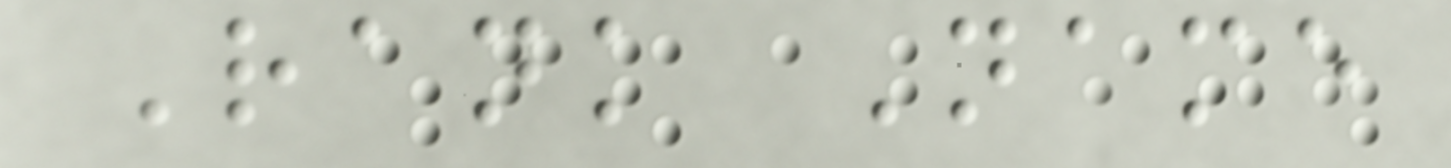Rank Name
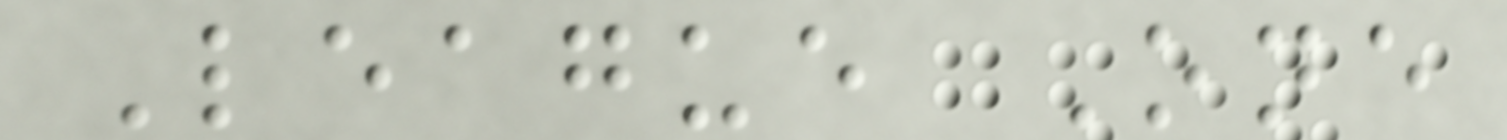League One
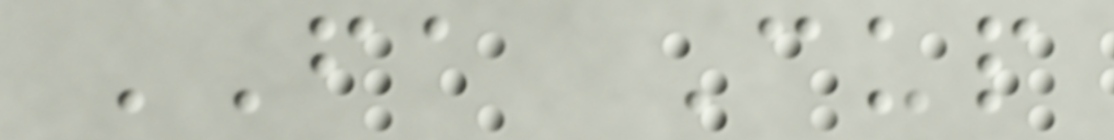FA Cup
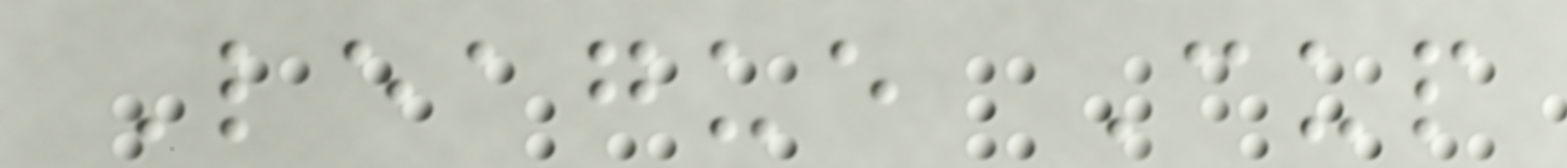League Cup
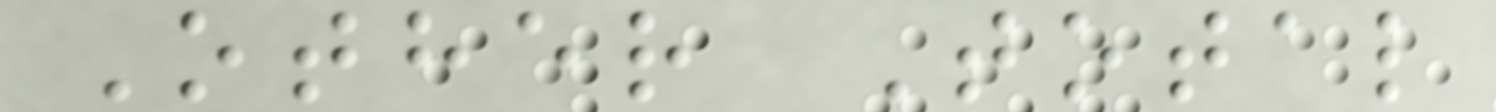Other Total
